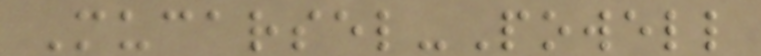Mucarsel-Powell
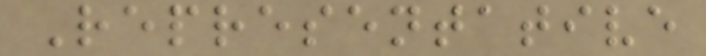Representative
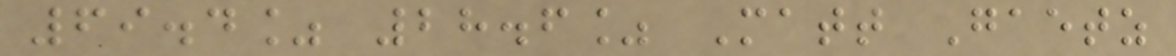69.4% 28.6% Matt Gaetz
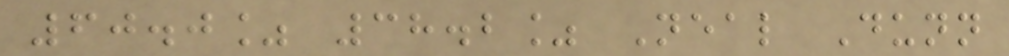60.0% 38.2% Neal Dunn
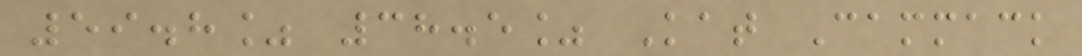59.8% 38.5% Kat Cammack
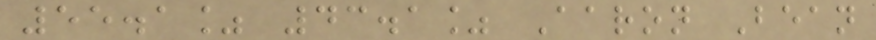55.1% 43.1% Aaron Bean
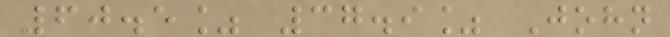60.5% 37.9% John
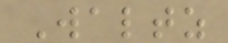Waltz
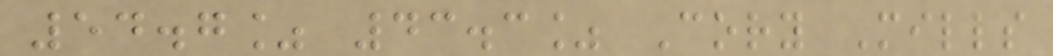54.7% 43.3% Cory Mills
